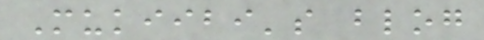Mukiibi's blog
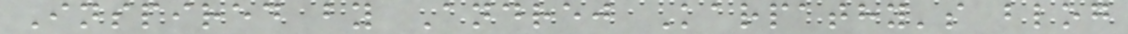Inspired by Andrej Karpathy's blog
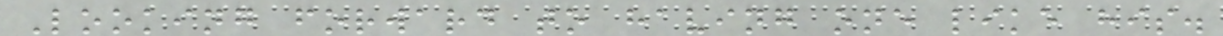Looking forward to having one like his.
